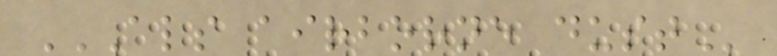ALS AIRBORNE DUST
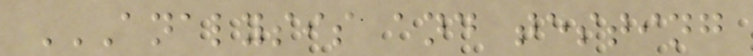ANALYSIS AND TESTING
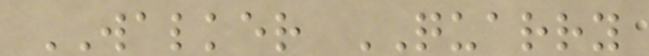WALKER QUARRY
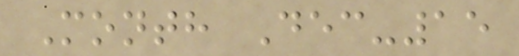Month Dec-15
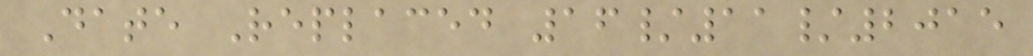Date Replaced 16/11/2015
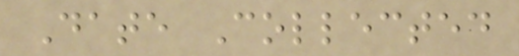Date Collected
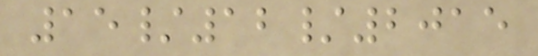15/12/2015
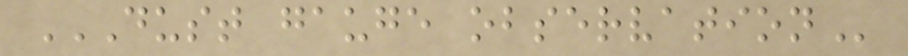DUST GAUGE OBSERVATION
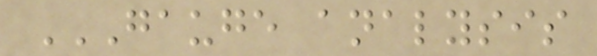GAUGE ANALYSIS
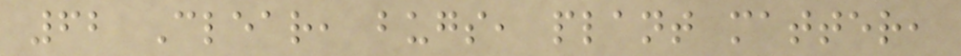62 Clear, bugs, plant matter,
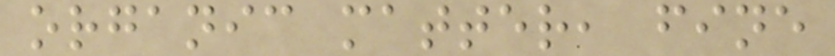organic matter, fine
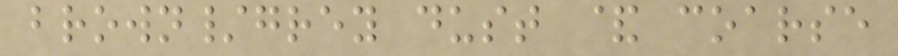brown/grey dust & coarse
